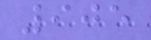905
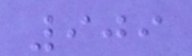909
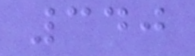340
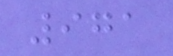971
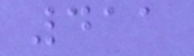411
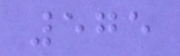575
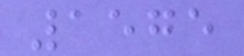1575
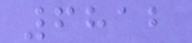6812
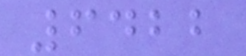6422
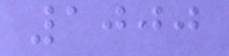1000
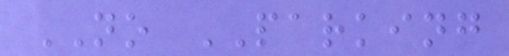NO PARKING
